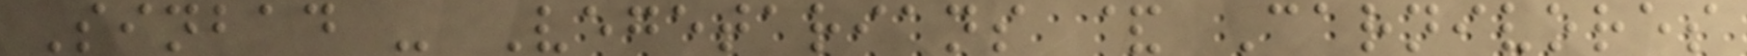Sinbad - Vegetarians & Carnivores
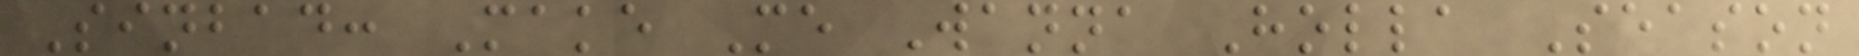Sinbad: Make Me Wanna Holla Season
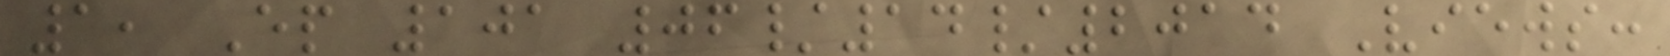1, Ep 101 06/14/2014 Views:
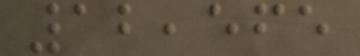12,565
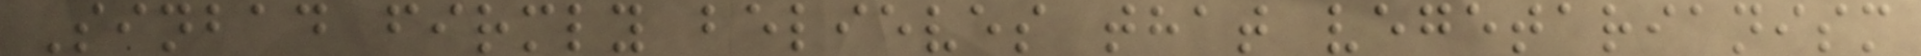Sinbad firmly believes that vegetarianism
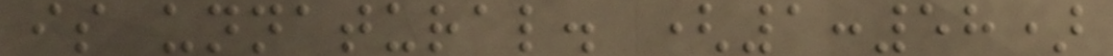is unnatural. (1:58)
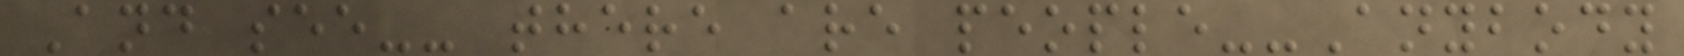And see-- there are people--Anybody
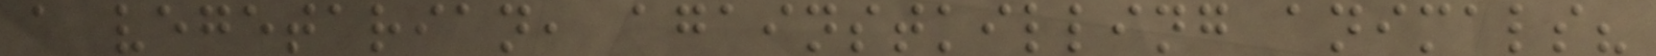a vegetarian, againstkilling animals?
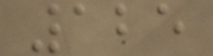125
